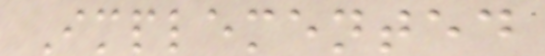Implemented
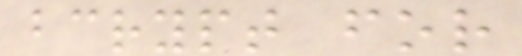bcrypt for
